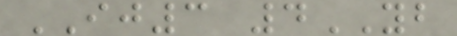IJ3 4YB
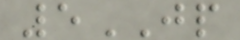5JP
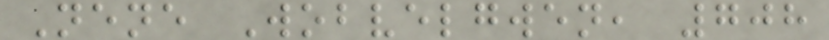Nene Wobvelgwen, 708
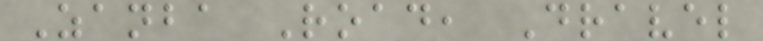Zanba Road, Dravel
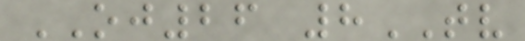OJ26 8TV
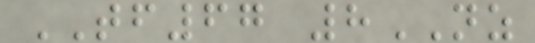TF67 8NZ
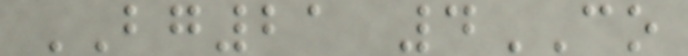BG21 4CO
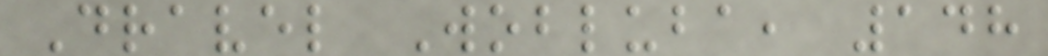Dravel Wobluba, 148
